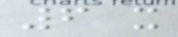6 x
